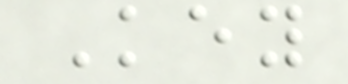Key
